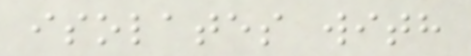isolates with
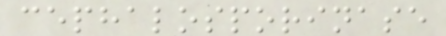cephalosporinase
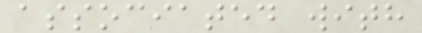associated with
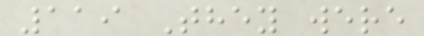119 They were
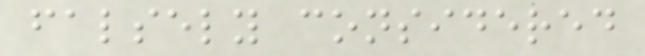falsely considered
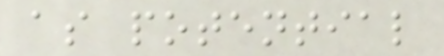as potential
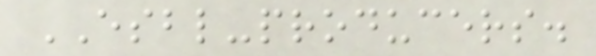ESBL-producers.
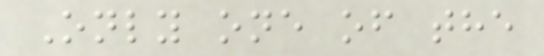Only one of the
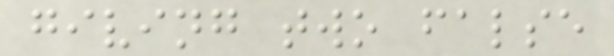giving two false
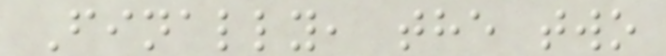Finally, the two
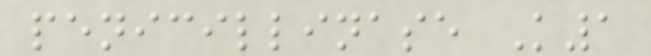penicillinase K1
